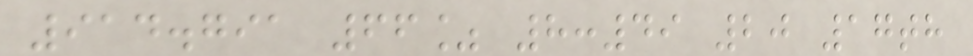914.791 66% 8:49 20 17th
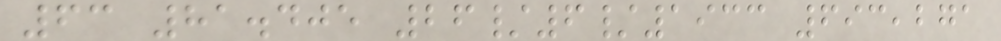63 81.405 26/6/1933 693,271
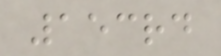153rd
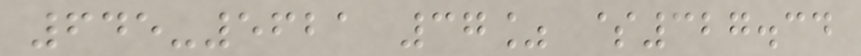645-5621 37% $327.34
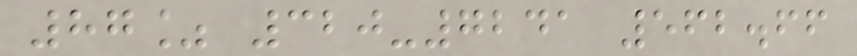87% 320-7241 562.66
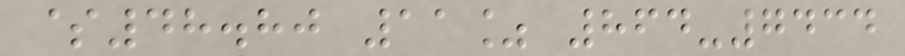$48.80 11% 864-7434
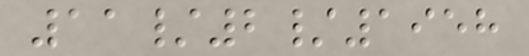11/2/1958
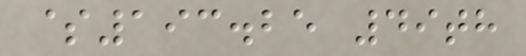$193.25 49th
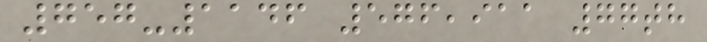757-1146 576,911 77th
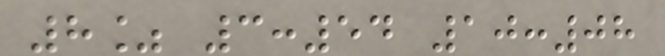8% 3:54 10:08
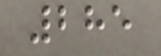285
